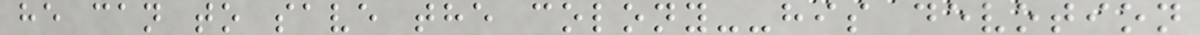he can to save the colony--his devotion
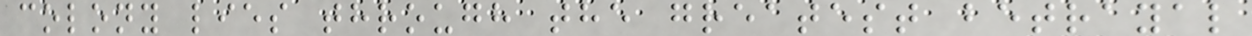colony lies through the greatest betrayal
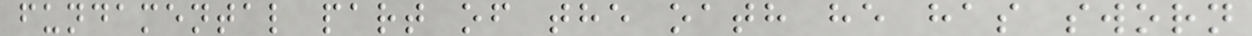fundamental part of the oath he has sworn
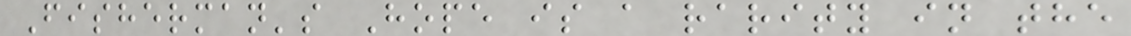Fisherman's Hope is a rarity in the
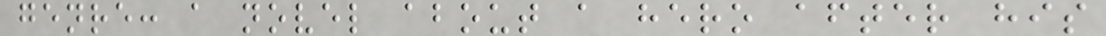genre: a novel about a hero after his
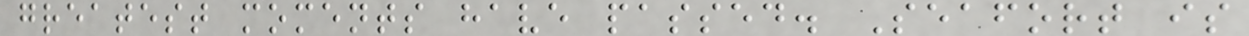greatest moments have passed. Seafort is
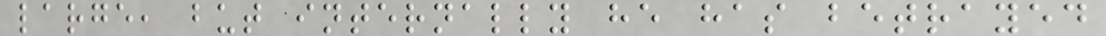large, but internally he has betrayed
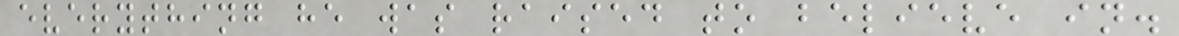everything he was raised to believe in.
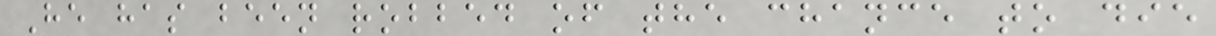He has been robbed of the chance to die
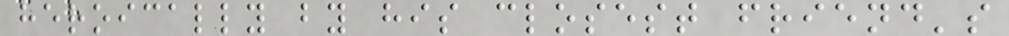heroically by his closest friend's
